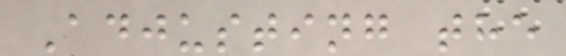Adjusting the
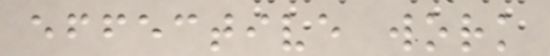effective work
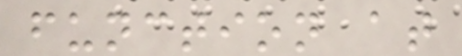function at
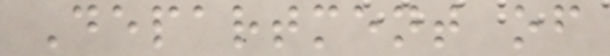Department of
